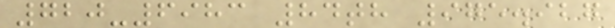720-6983 84th 975.927
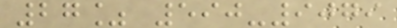27% 590-9079
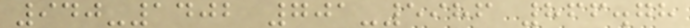940-1402 701-5986 866.78
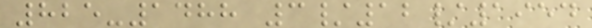825-1488 3/12/1954
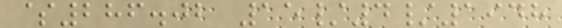$286.02 15/4/1948
